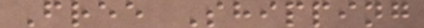Free Shipping
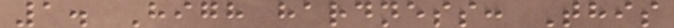1. High hardness: This
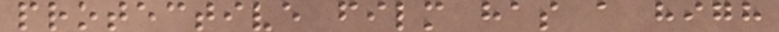protective film has a high
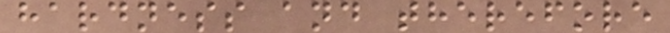hardness and therefore
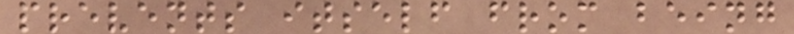prevents itself from being
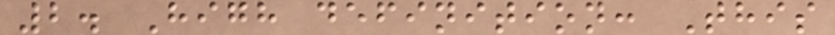2. High definition: This
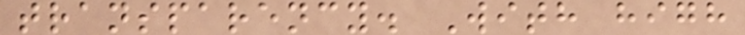transparency. With high
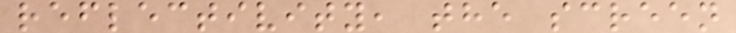reflectivity, the screen
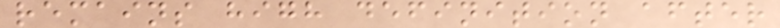remains high definition after
